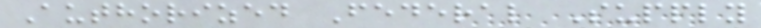Authorized Federal Supply
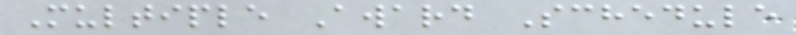Multiple Award Schedule
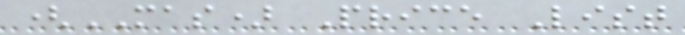(MAS) Price List
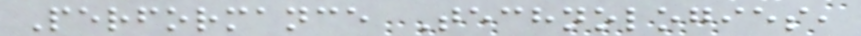Performance Technologies,
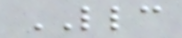LLC
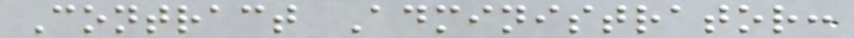Contract Administrator:
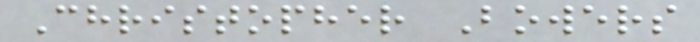Christopher Bowers
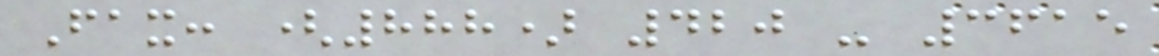Fax: (888) 420 - 3615
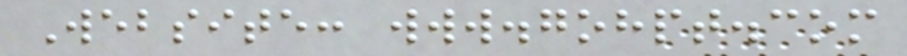Website: www.gohpt.com
